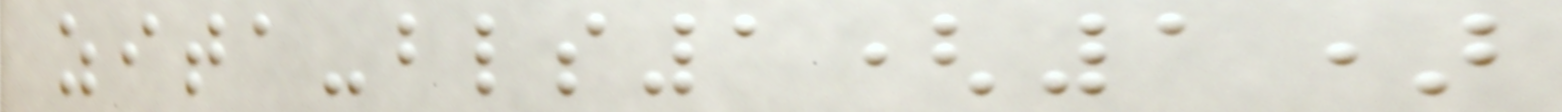zita-bls1(1)
